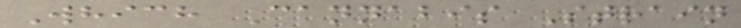Which Cannabis Strain
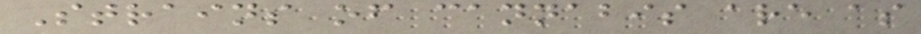Strains of cannabis are as
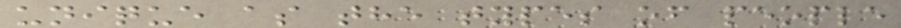unique as the types of people
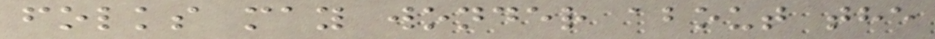folks may wonder about the
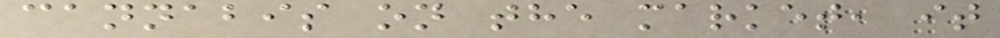cannabis on the market, it
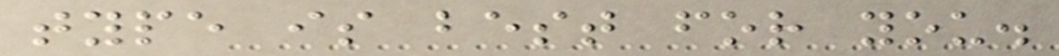type is best for you.
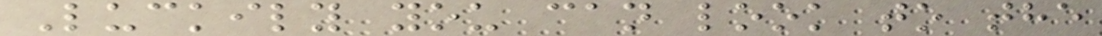Luckily you can look to the
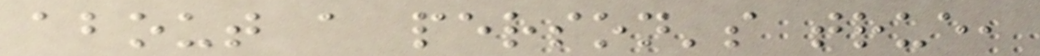about a person's true,
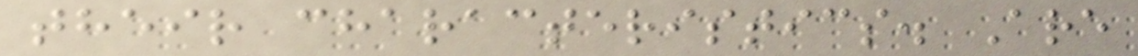their characteristics. Are
